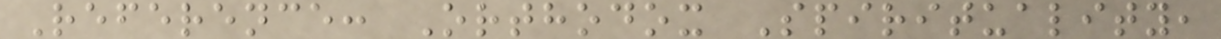Reference: Orthodox Spirituality,
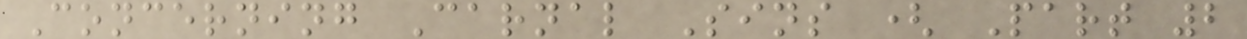Concerning Carnal Sins ( Part 2
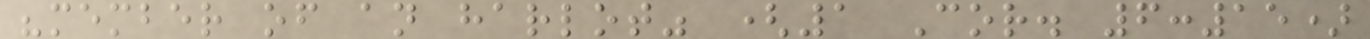"member of an harlot" (1 Cor. 6:15)
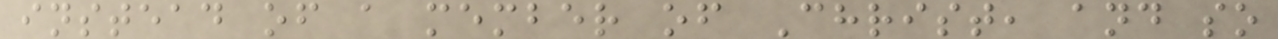instead of a member of Christ, and so
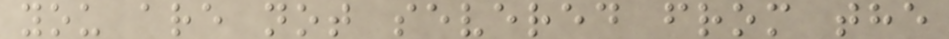you are not severed from the
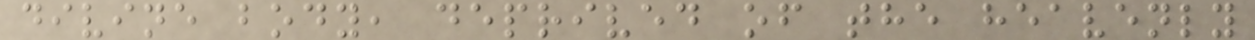divine body, deprived of the heavenly
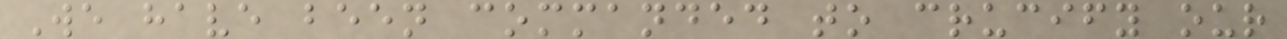We have been commanded to crucify our
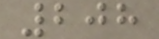208
